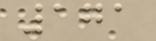171
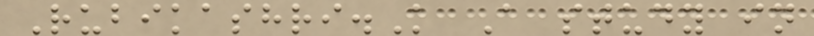Rubikashri.K A study in
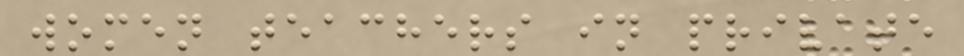women teachers in private
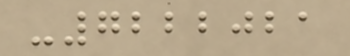-7222021
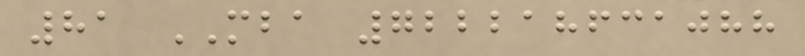81 MBA 722218631088
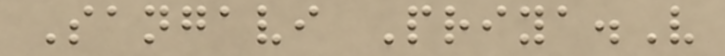Sangavi Priya.V
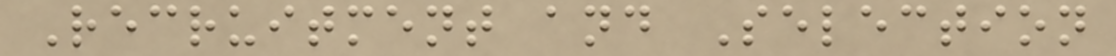Recruitment and Selection
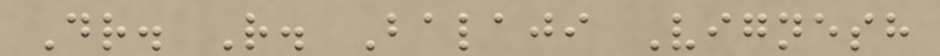Dr. R. Balaji Vignesh
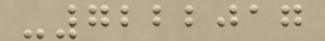-7222017
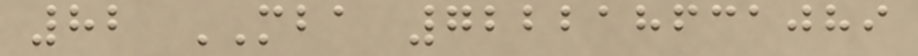82 MBA 722218631089
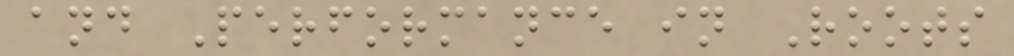and Performance in Roots
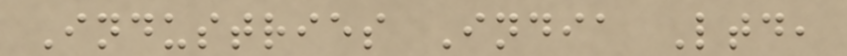Industries India Ltd,
